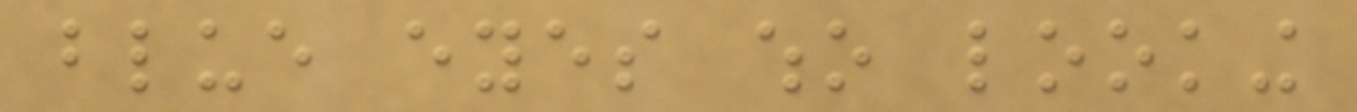blue eyes who looking
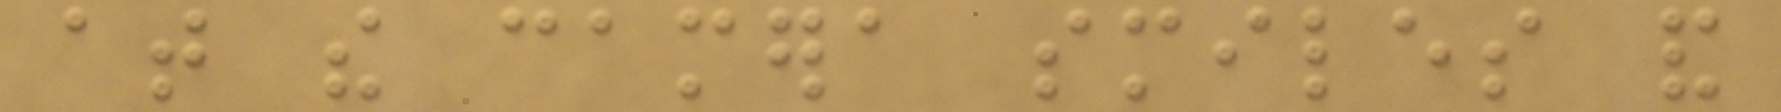at the camera smiles and
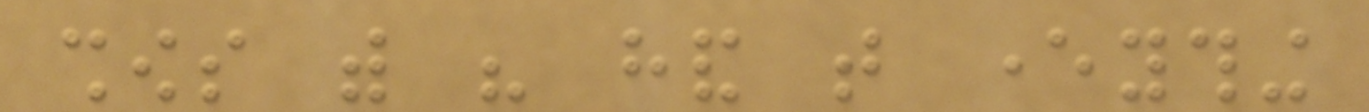shows with his hand that everything
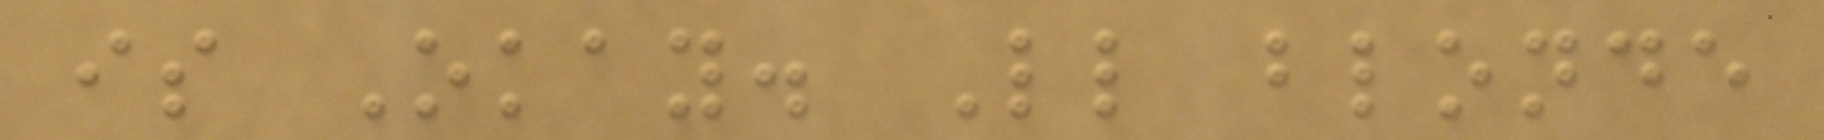is Okay. Little blonde
